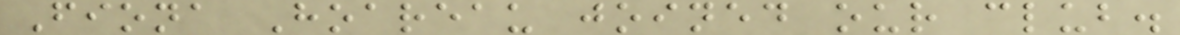Fiona Hoareau joined our club.
